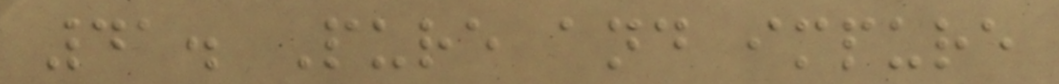41. Pure and impure
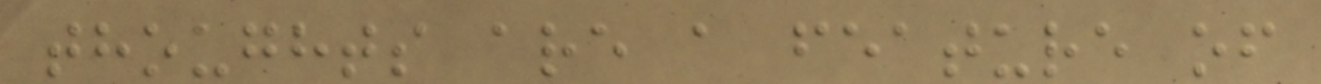thoughts are a feature of
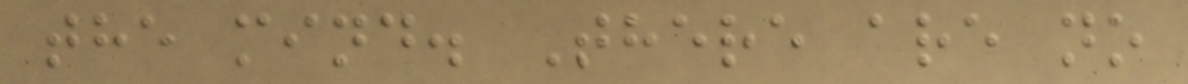the mind. There are no
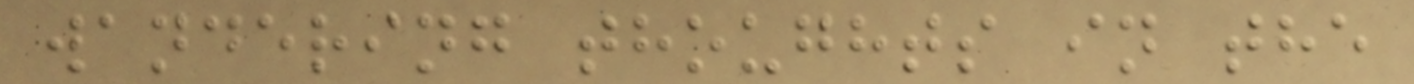wandering thoughts in the
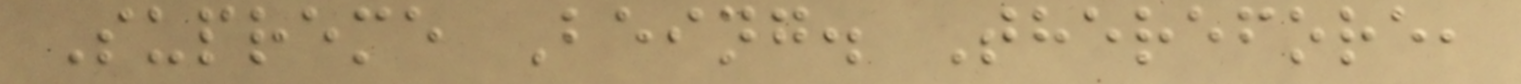Supreme Being. Therefore,
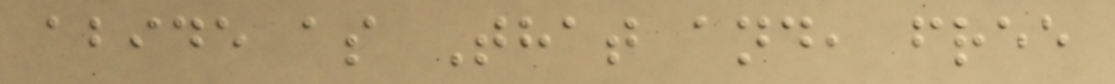abide as That and, free
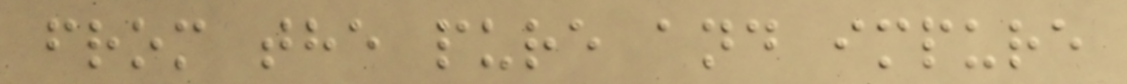from the pure and impure
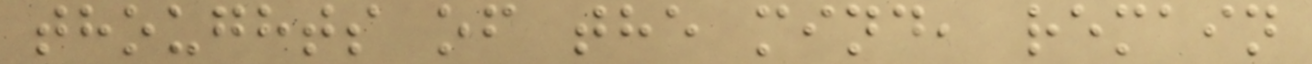thoughts of the mind, remain
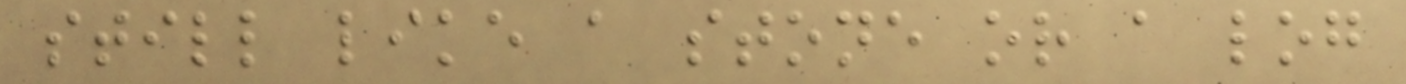still like a stone or a log
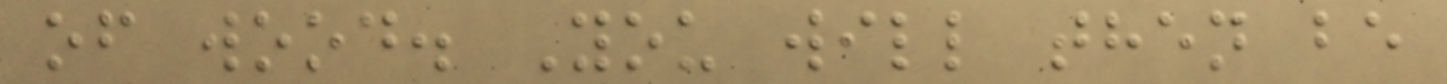of wood. You will then be
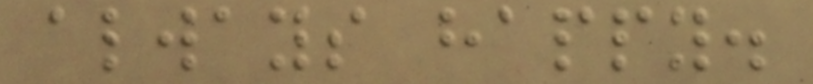always happy.
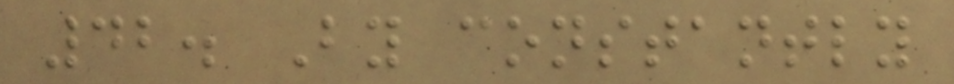42. By constantly
